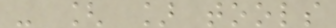- [ ] tools
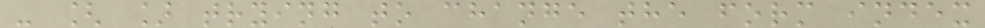- [ ] trying to change the form index
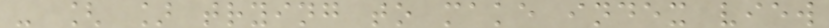- [ ] trying to make index view
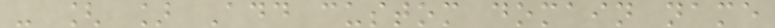- [ ] Add custom domain name
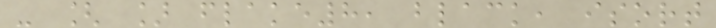- [ ] flake8, black, isort
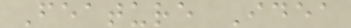Feature Idea
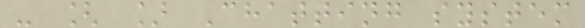- [ ] Chatting system
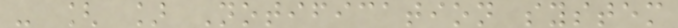- [ ] Notification system
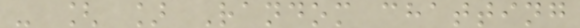- [ ] Random chatting
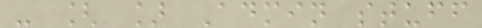- [ ] Admin stuff
